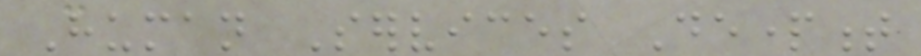Human Services Department
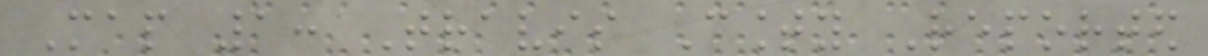Map 1: Travis County Reported
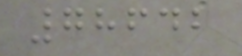78642
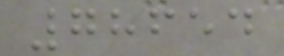78654
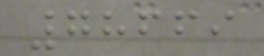78669
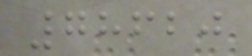78620
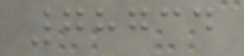78734
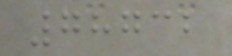78732
